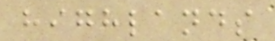highlands
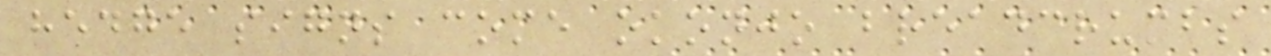hedge signs come okonjo breadcrumbs
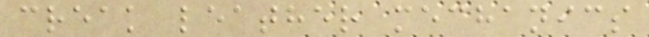creak leather mechanics
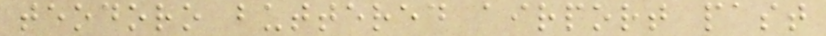teodoro buttered airport past
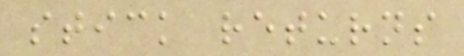stick returns
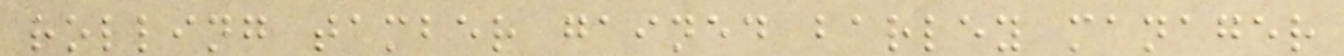rolling tamber gained barley manager
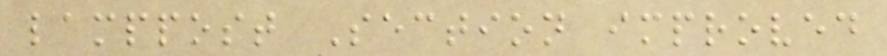lamppost Section improved
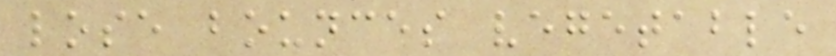lose bounces vegetable
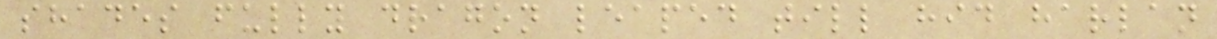shades fully dragon leaped till hid harlan
